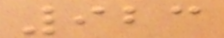923
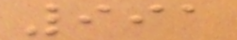991
